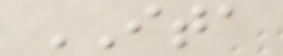ITA
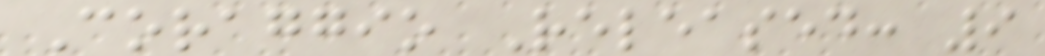Coraggio Released: 9
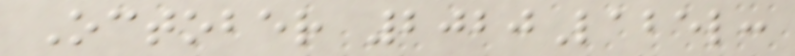October 2020Label:
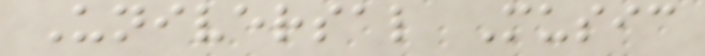Universal Music
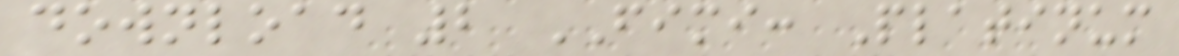download 2 FIMI: Platinum
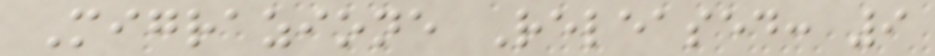Migrazione Released: 9
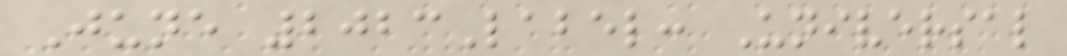June 2023Label: Universal
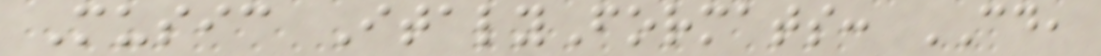Music ItalyFormats: CD,
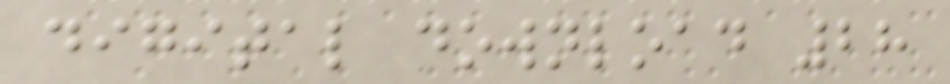digital download 28
